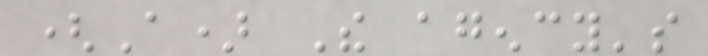(A) The agency's
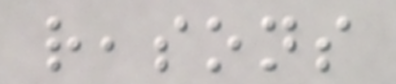reasons
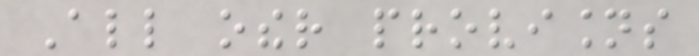All other provisions
